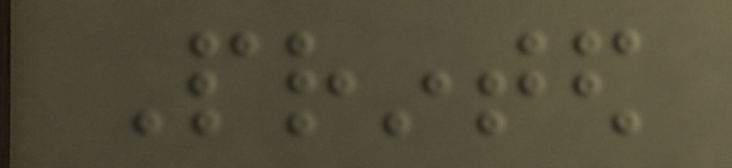Printed
